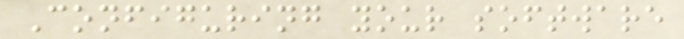Configuring your software
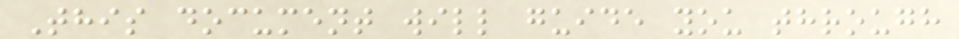This document will guide you through
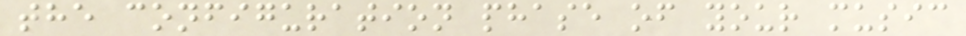the configuration phase of your music
